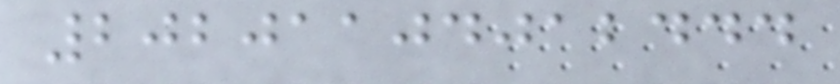20201104012444
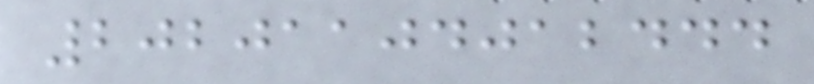20201104012444
